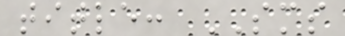title: SMS
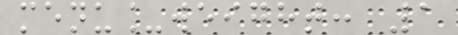menu_weight: 1
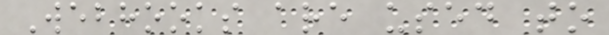Webhooks are used to
